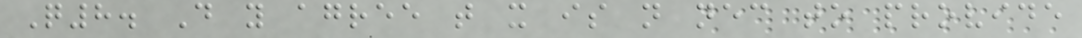Q8. Do you agree that it is not necessary to provide
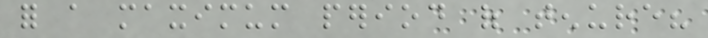for a maximum period of tenure?
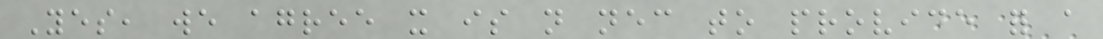Yes, we agree it is not necessary to provide for a
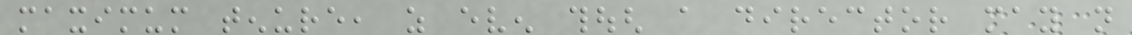maximum tenure, as even though a director may not
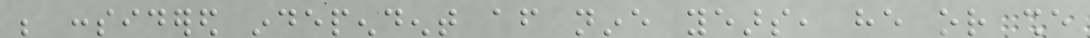be considered independent after nine years, he or she
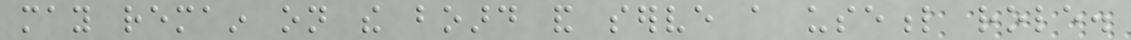may remain on the board and serve a useful role.
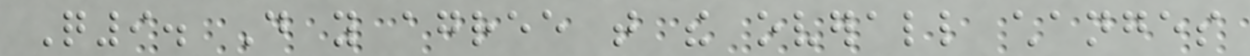Q9. Do you agree that the overall changes
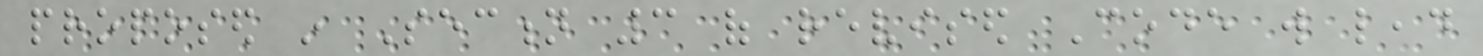proposed in Section 3 of revised Code will lead
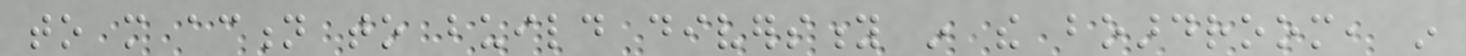to more action to build diversity in the boardroom, in
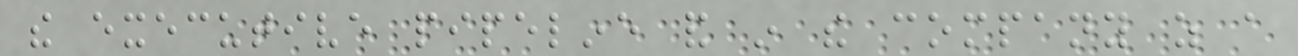the executive pipeline and in the company as a
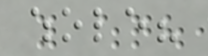whole?
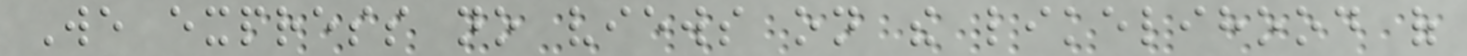We express no views on the likelihood of
